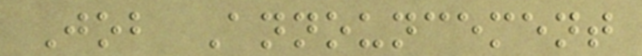Job Announcement
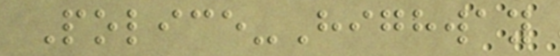Police-Highway
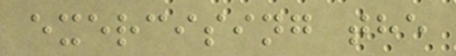exercising the
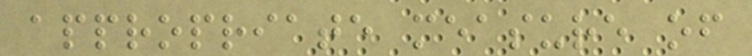appropriate measure of
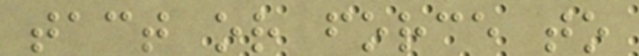tact or force to
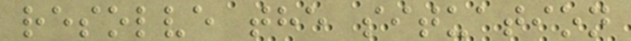resolve the situation
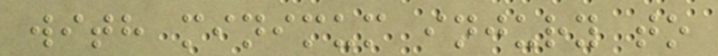with minimum injury to
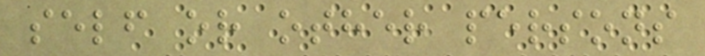self or other persons
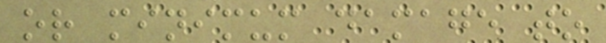or minimum damage to
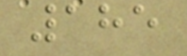185
